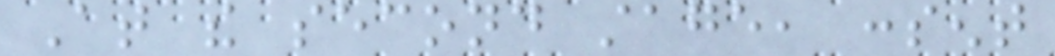At the second stage, consent
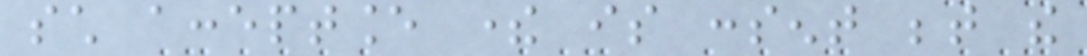such acceptance there is consent between the
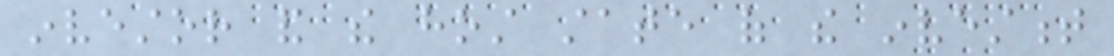investor and the host state of the investment
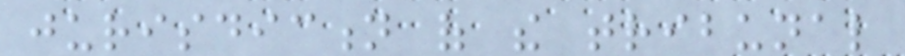jurisdiction of the tribunal
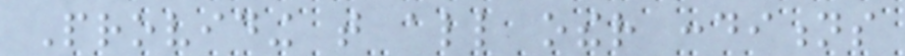Providing that all other conditions
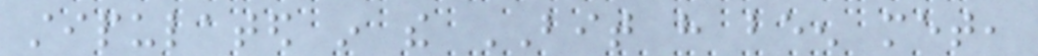stipulated in the BIT have been met,
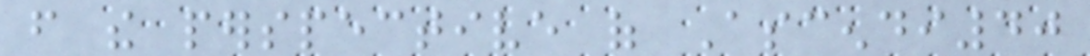from the perspective of Ascendi40
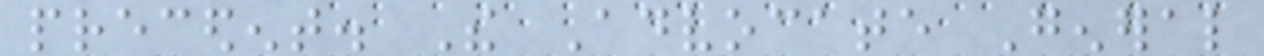precedent. The Advocate General
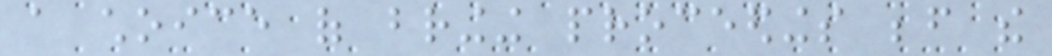a choice of bringing proceedings before the
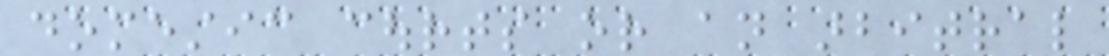domestic courts or an arbitral
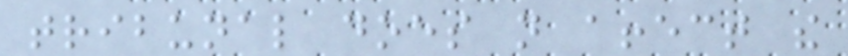tribunal does not affect the
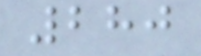280
